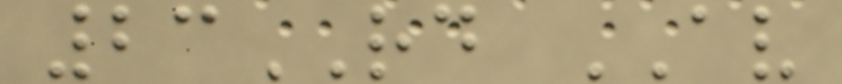23RD AV
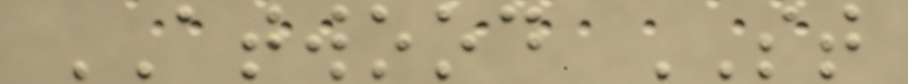ATWOOD ST
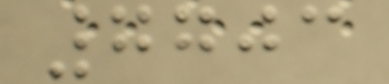7703
